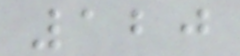120
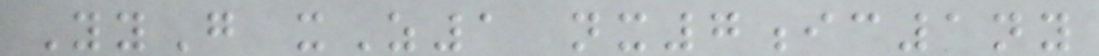YyG xZ1 nx7ic1ny
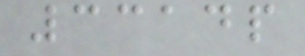3314p
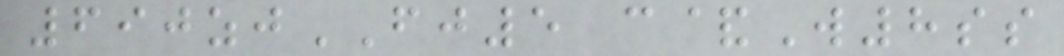690zjFJ5 c&W8ss
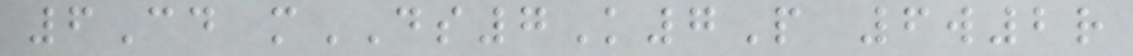6Cd mDS7K7P 6w2r
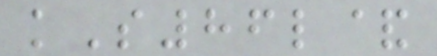kS86l&
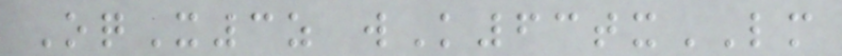OqX3z wK63txLM
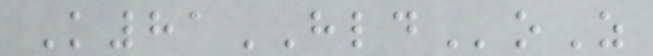K81HLDoZ
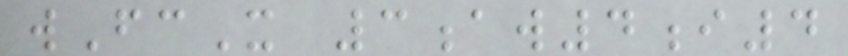wFcX 3aw4i4
